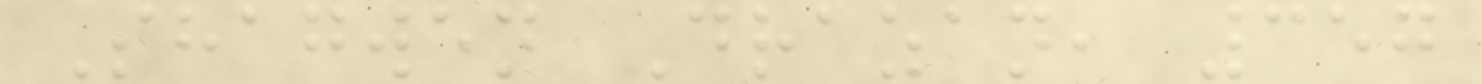Shagwen Drazan, 357
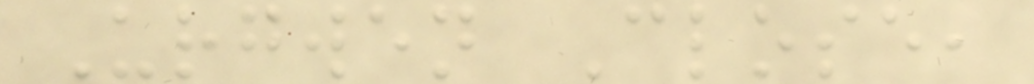Urgwen Close,
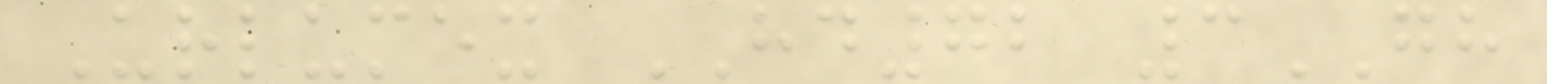Urlumex HD72 3GH
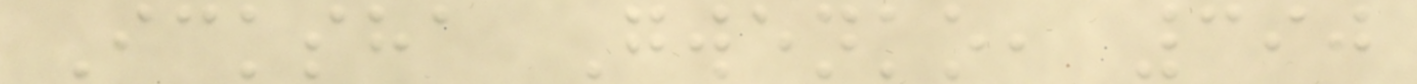Icksha Gwenko, 390
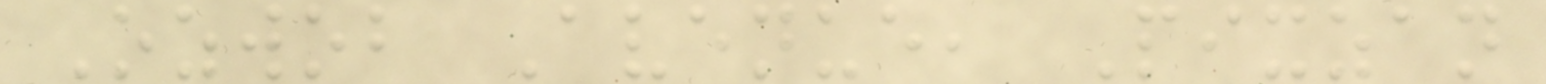Ozwob Avenue, Pixzan
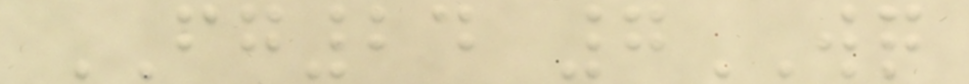FG24 7WQ
